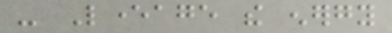- Leverage the energy
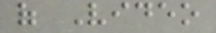of Video
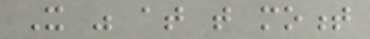It was at that moment
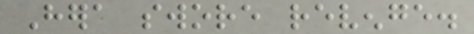Hera swore revenge.
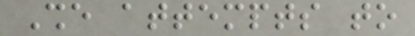She attempts to
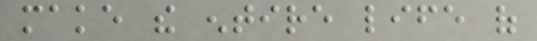make the entire life of
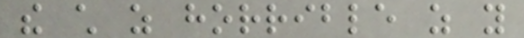the child as horrible as you
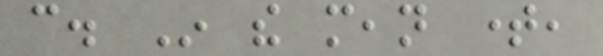can. In the mean time,
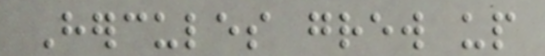Hercules grew up
